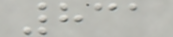831
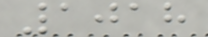1018
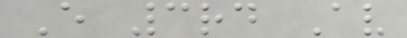E 3rd Av
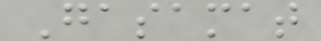Gasamat
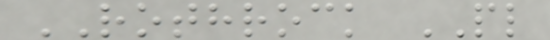ROTHROCK PL
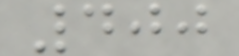400
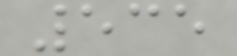535
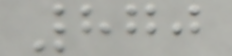870
